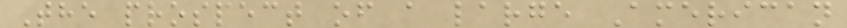The prospect of a large American
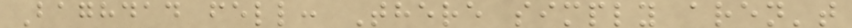Baghdad fell: There simply aren't
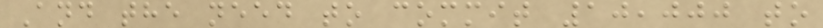And the need to commit 10,000 to
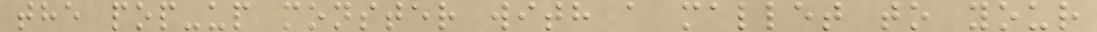the pop-up monster with a mallet to your
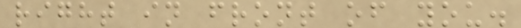right in front of you.
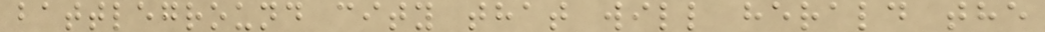battleground city that will herald the
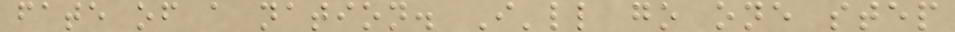fate of a nation. I'll go one step
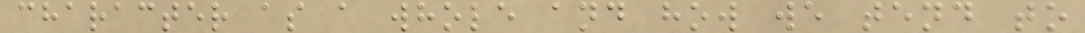character as a whole and how we tend to
